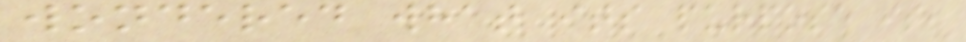wondered what its purpose is,
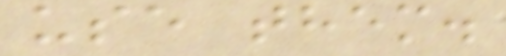use them.
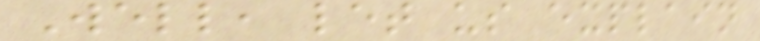Well, let us explain
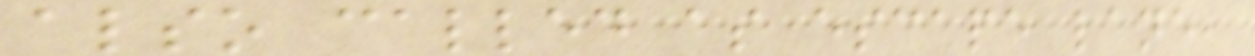also called as escape lane,
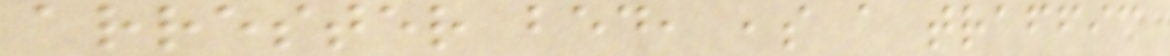arrester bed, ,s a traffic
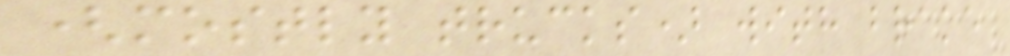(mostly trucks) with brake
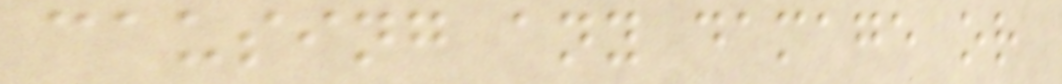causing any damage or
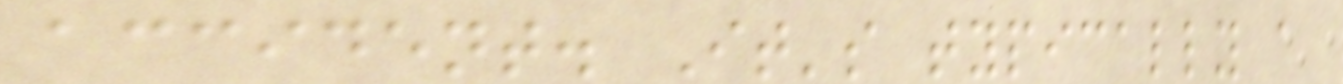accident. It's typically a
